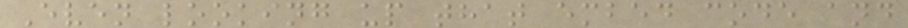Even looking up that embed code and
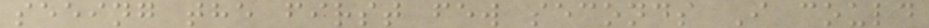seeing the first few seconds I could
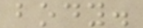body.
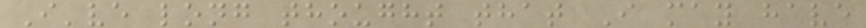I've long thought that I may have
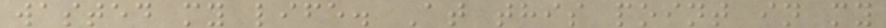wasted my life. At this point in my
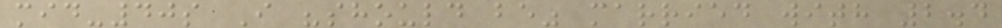mid-40s I "should be" married with 2.4
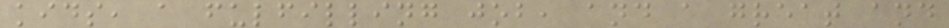kids, a fulfilling job, and a great and
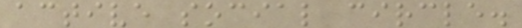active social circle.
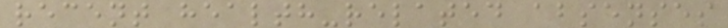recent health-related absenses
